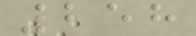258
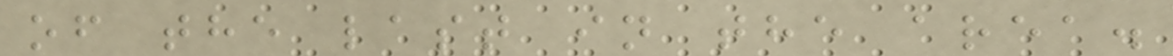of the last in the area.
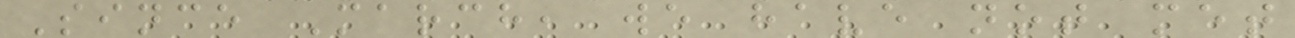Since March, we have not met
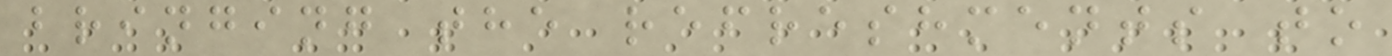bringing the refreshments to
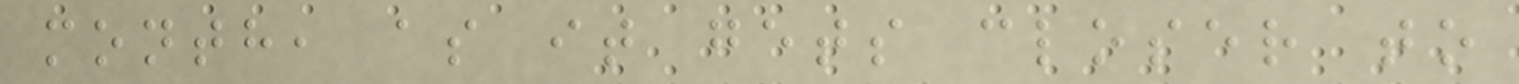month, as it gets closer to
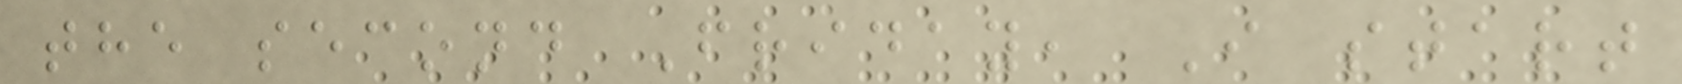the second Friday, I start
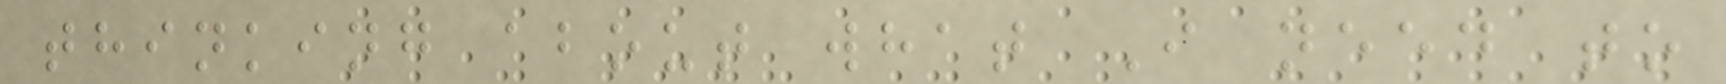thinking about what I need to
